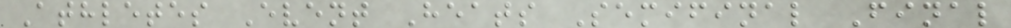Athletes Event Heats Semifinal Final
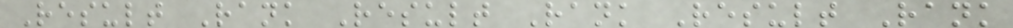Result Rank Result Rank Result Rank
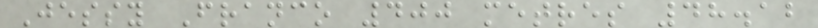Jessy Franco 400 metres 48.12
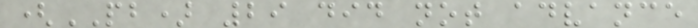(PB) 29 did not advance
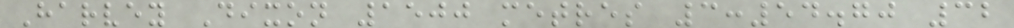Harvey Dixon 1500 metres 3:54.70 32
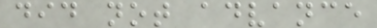did not advance
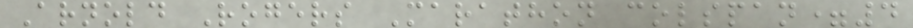Arnold Rogers Marathon colspan=4
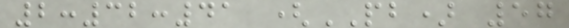2:32:41 (PB) 57
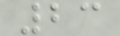23
